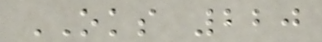OKS 220
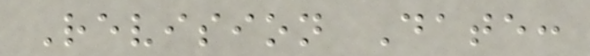Revision Date:
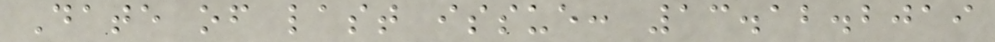Date of last issue: 13.12.2019
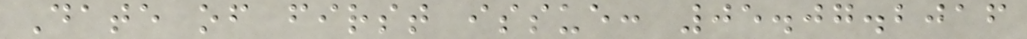Date of first issue: 05.07.2016
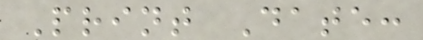Print Date:
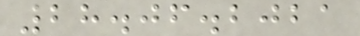28.06.2021
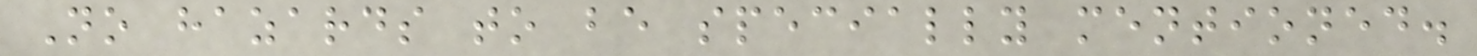No hazards to be specially mentioned.
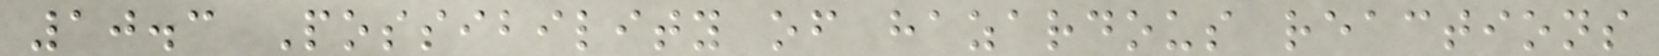10.3 Possibility of hazardous reactions
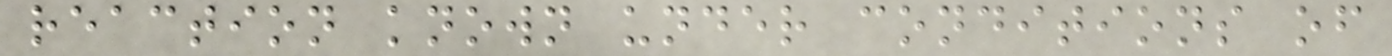reaction known under conditions of
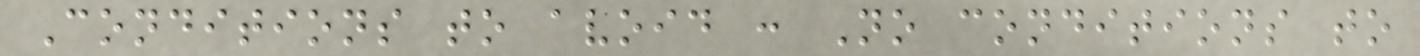Conditions to avoid : No conditions to
